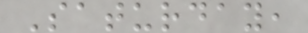Saturday,
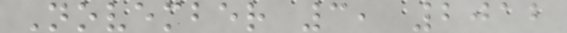November 3, 2012
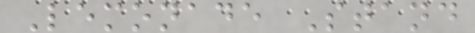Lemonade Stand
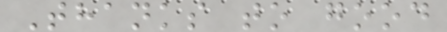Thanks to good
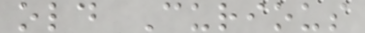old Curious
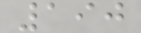190
